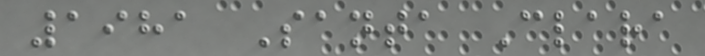1981 Santa Clara
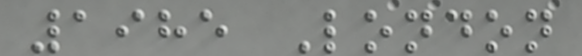1985 London
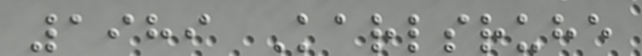1989 Karlsruhe
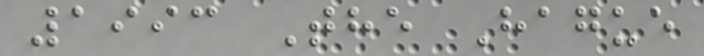1993 The Hague
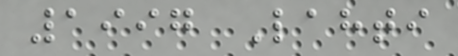1997 Lahti
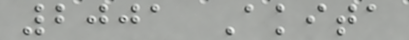2001 Akita
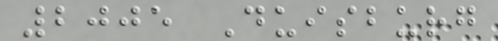2005 Duisburg
